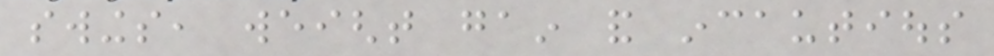swings, weight gain and incautious
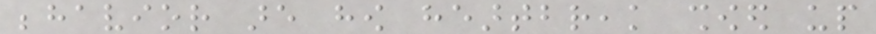behavior are how heartbreak showed up
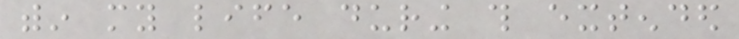within my life during this extended
